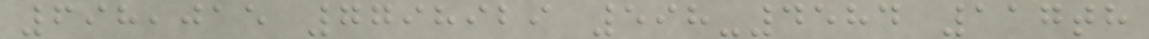698,015 7798929 598-4584 117th
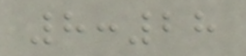8:28
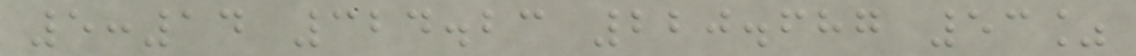5:14 324.23 220.687 53%
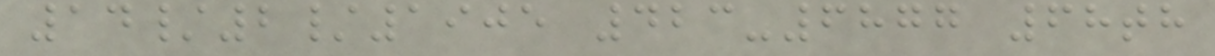14/2/1905 423-6877 68th
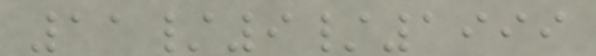11/9/1999
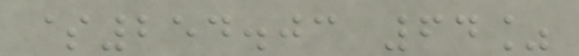$254.03 64%
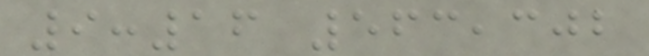9:16 563,302
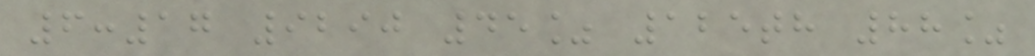6:17 9290 45% 125th 88%
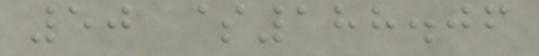50 $188.06
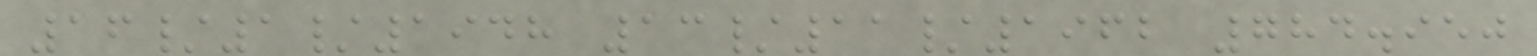16/1/1948 13/11/1962 784.950
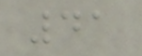41
